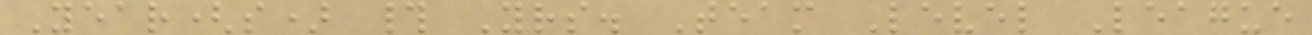Year(s) # Yrs. Team Level League
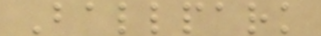Ballpark
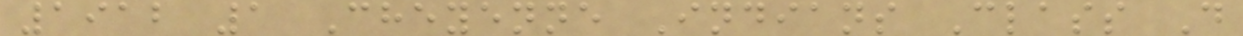1912 1 Cheyenne Indians Class D
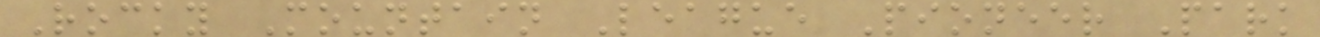Rocky Mountain League Pioneer Park
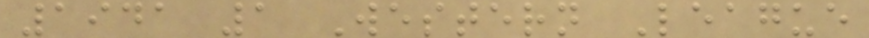1941 1 Western League
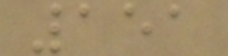151
